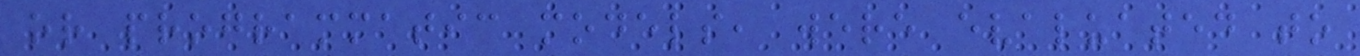or programmatic models, were evaluated to
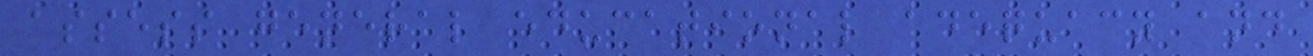assess general educational adequacy and
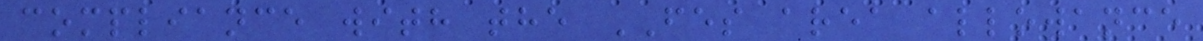compliance with the FES area allowance
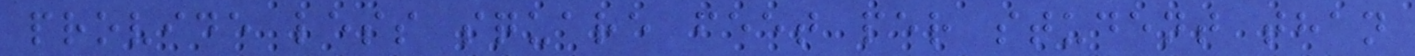provide less square feet per student than
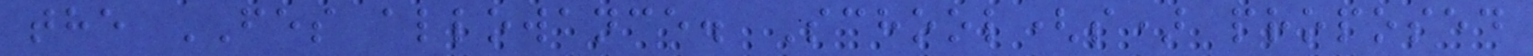the FES allowance. School(s) proposed
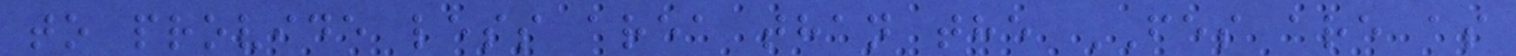to provide less area than the FES are as
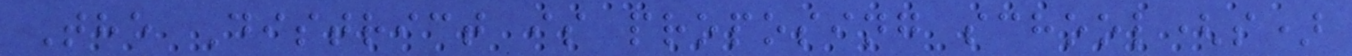The District is proposing school(s)
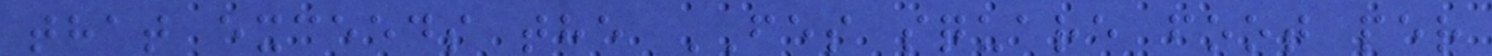that exceeds the FES square foot per
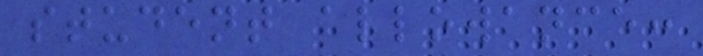student allowance:
